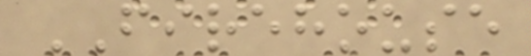FIREHOUSE
